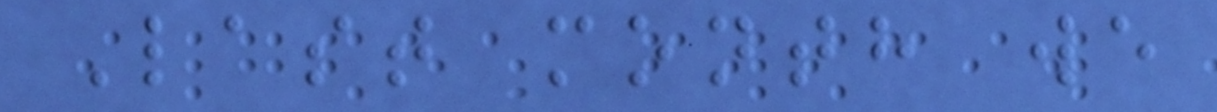Last month we
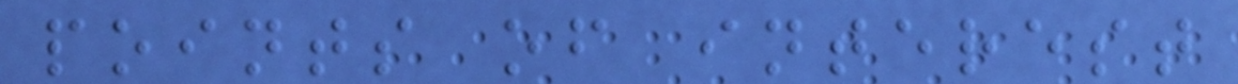points of interest
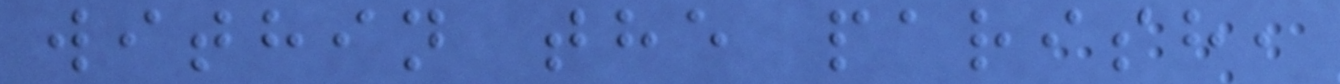within the parish,
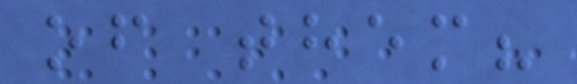of them?
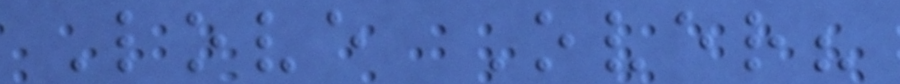Love Over?
